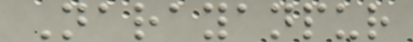Narayanpur
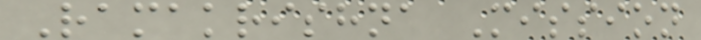Ramakrishna Mission
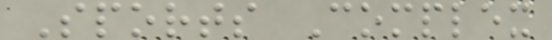Sports Complex
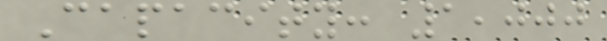Capacity: 1,000
